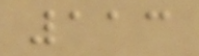113
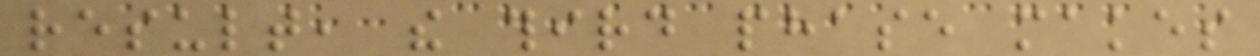result, the third phase makes
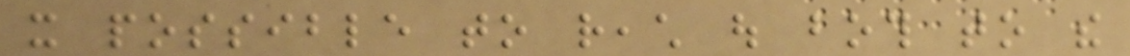it possible to reach out both to the
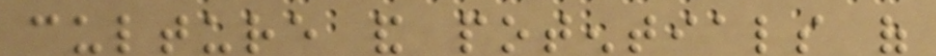culture and potentials of
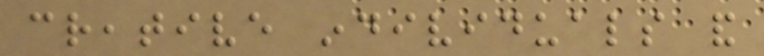creative individuals and
